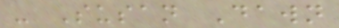- Susan Dawn
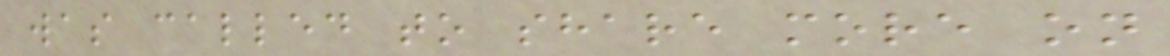was called to share more on
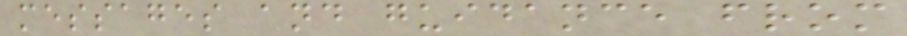messages and guidance from
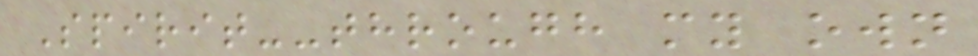Spirit--through my own
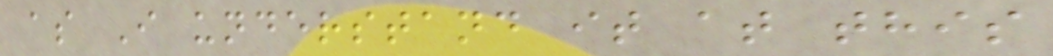as I understand it at this
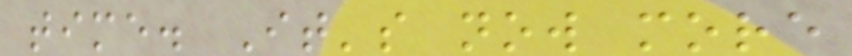time. It's now more
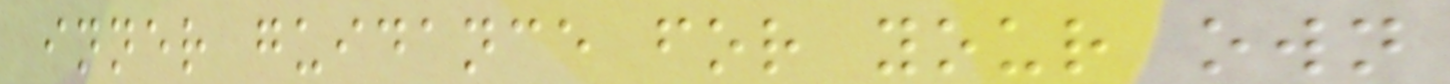inner guidance for your own
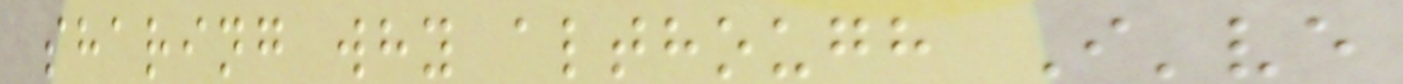sharing why although I've
